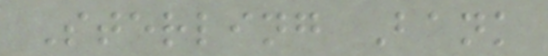Sterling Bank
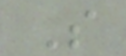S
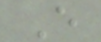E
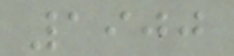1900
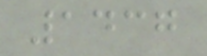1437
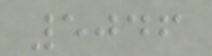5046
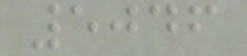5046
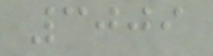3009
